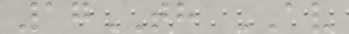17TH AV
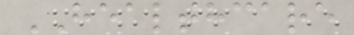HEALTHCARE
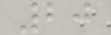20
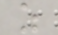z
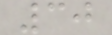30
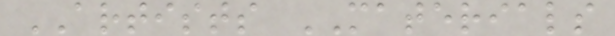ARTISTS MATERIALS
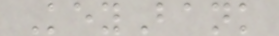KeyBank
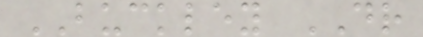BUCKLEY DR
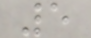5
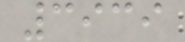3939
